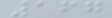167
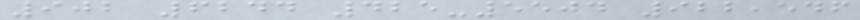902 6244 425-5504 922,546
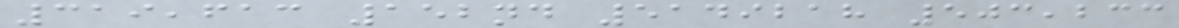319,613 152nd 5149218 503,233
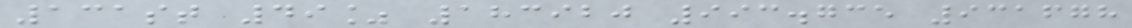131st 49% 183920 993.735 931678
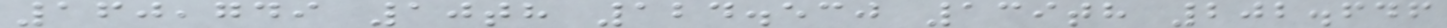160,749 10th 124.530 139th 202.646
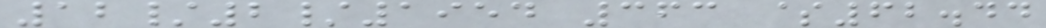12/2/1954 363 $62.44
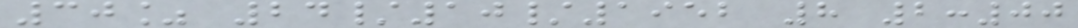30% 24/10/1952 8 2:00
